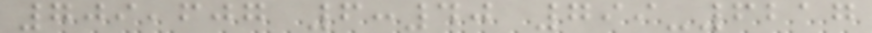709,607 6:40 799-6217
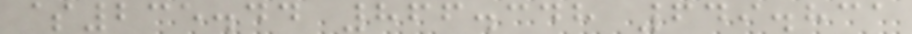$235.44 866.348 649.831
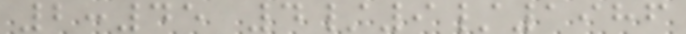2:45 4/9/1986
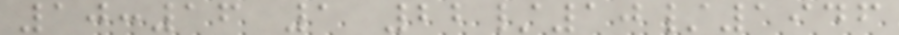10:16 1 22/10/1946
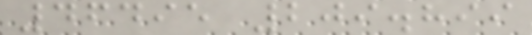46495 209.899
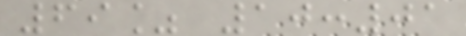69% 10:01
